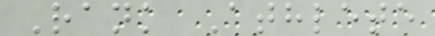Rank Athlete
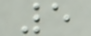5
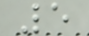5
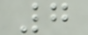7
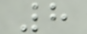8
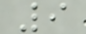9
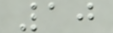10
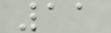11
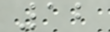12
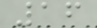16
